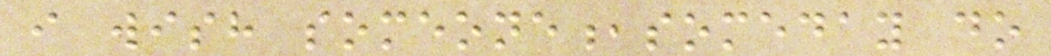i wish someone,someday do
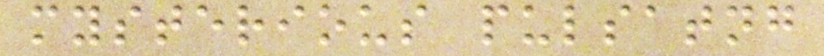mysterious pulsatng
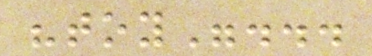"toy"...
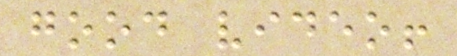good video!
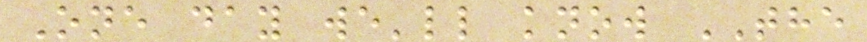One day we'll know THE
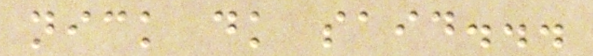nick dk said...
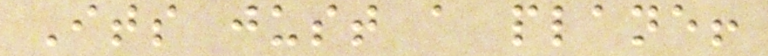Its just a plane!
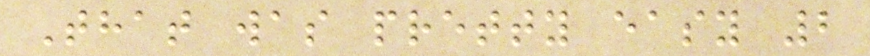That was pretty easy 2
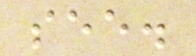see.
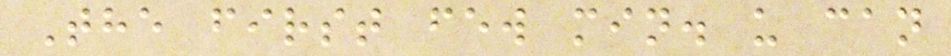The first few min. u can
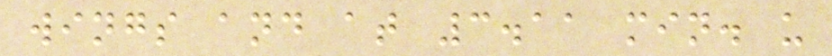wings and at 3.11 min. u
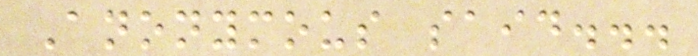Anonymous said...
